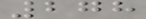278
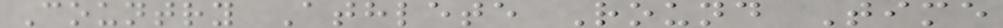Country Athlete Round Time
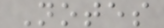Notes
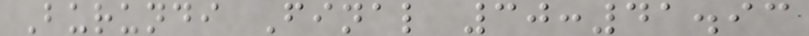Burundi Final 30:41.93
